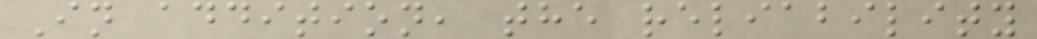In addition, the reliability
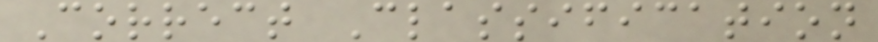Correct Classification
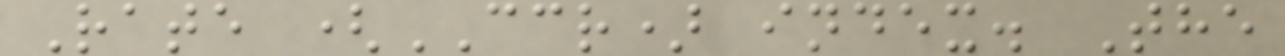Rate (CCR) index. The
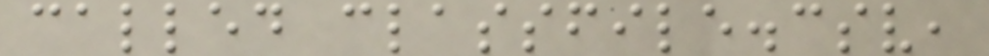called classfile.csv,
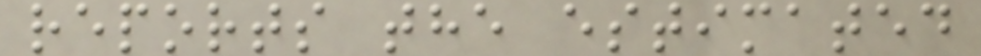reports the estimated
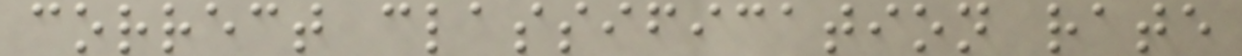correct classification rate
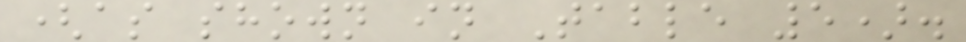(as shown in Table 5).
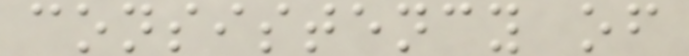consistency of
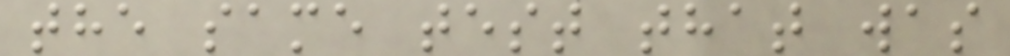the same test that was
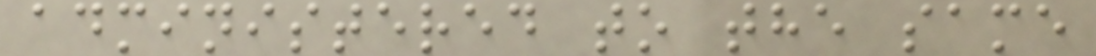administered to the same
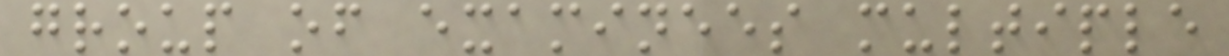group of examinees multiple
